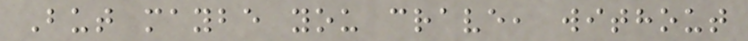But maybe you crave, without
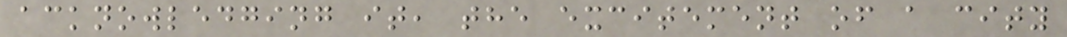acknowledging it, the excitement of a city
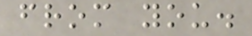from you.
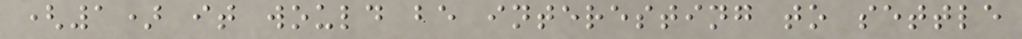(1) it would be interesting to settle
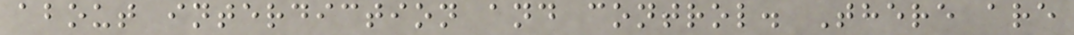about interdiction and control. There are
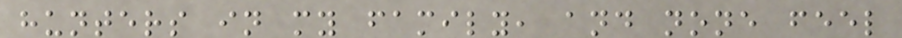hunters in my family, and none feel
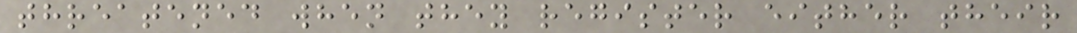threatened when they register either their
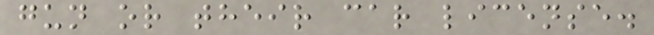gun or their car license.
